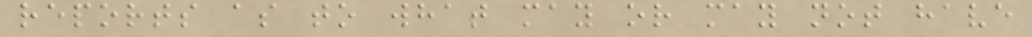reports as to what may or may not have
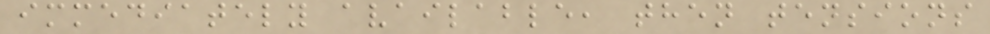immediately available, then tensions
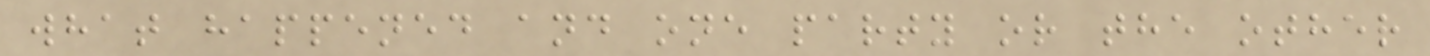what happened and one party or the other
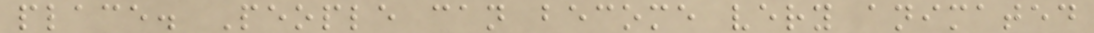place. People can become very animated
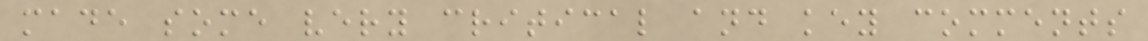made some very critical and key comments
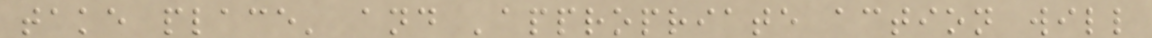take place' and 'appropriate action will
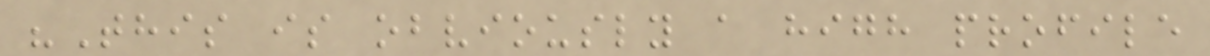"This is obviously a high profile
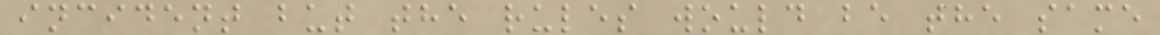incident but the rules would be the same
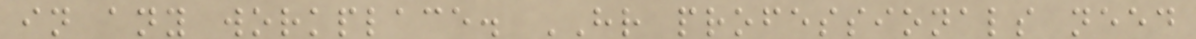in any workplace. HR professionals need
